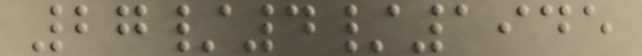27/4/1945
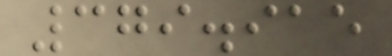379.915
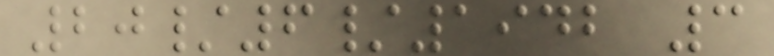20/6/1942 3
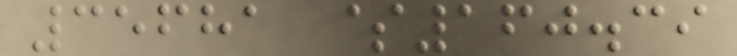35681 $160.39
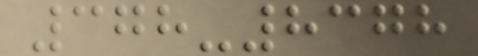378-8378
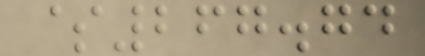$267.74
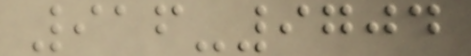916-9704
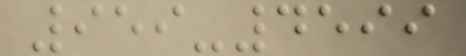959-4599
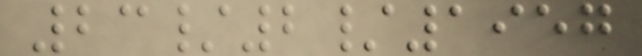23/2/1957
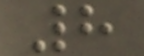8
